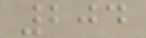204
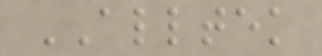ALLTEK
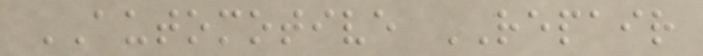AUTOMOTIVE REPAIR
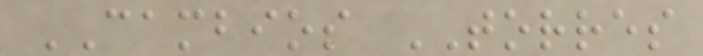CAMBIOS TORRES
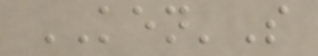KEN'S
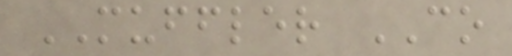MUFFLER CO
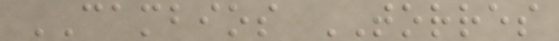CAMBIOS TORRES
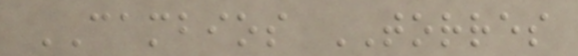CAMBIOS TORRES
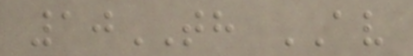10TH AV
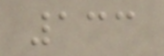133
